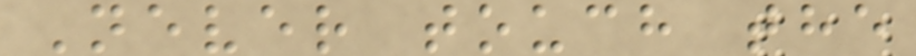Never touch the
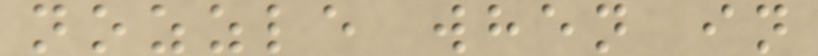nozzle when in
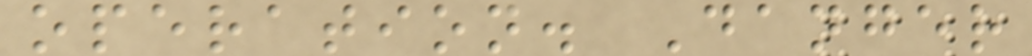operation. Danger
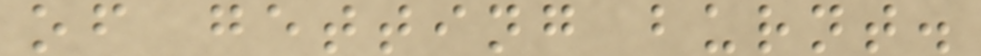of getting burnt.
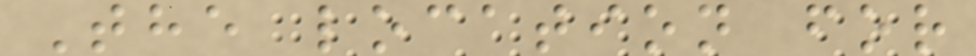The location for
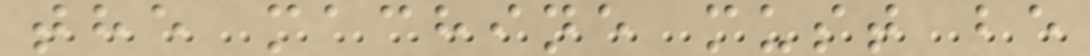the machine must be
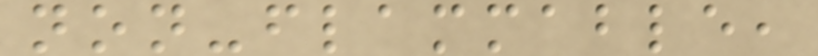non-flammable,
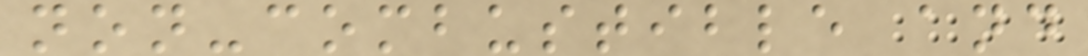non-combustible and
